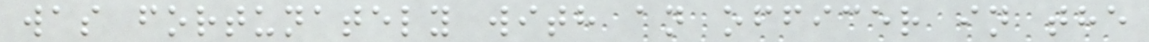was fortunately with an officer in the
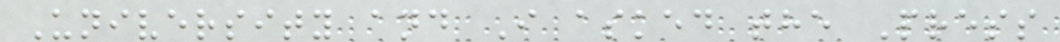University and I asked the Press
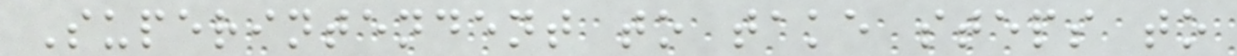Superintendent to take steps to
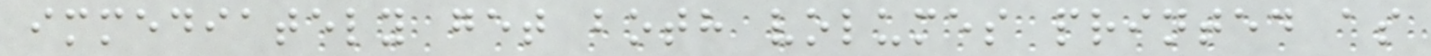immediately get both volumes printed as
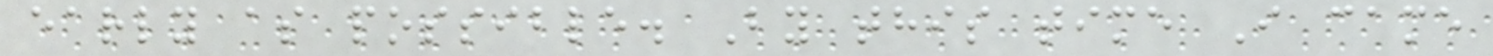early as possible. By this time I came
